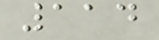114
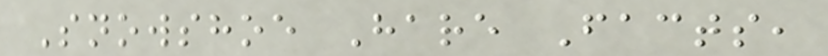Snowshoe Hare Facts,
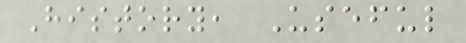History, Useful
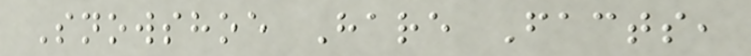Snowshoe Hare Facts,
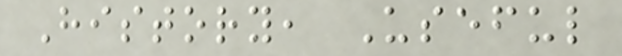History, Useful
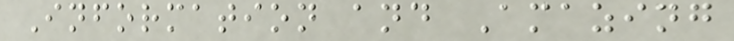Information and Amazing
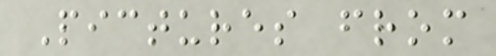Pictures from
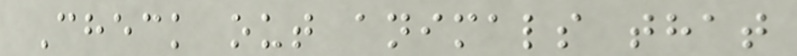Check out animals that
